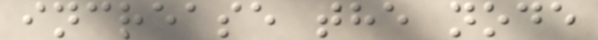increase the node
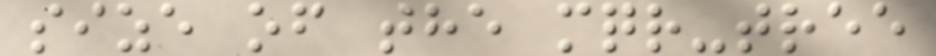size of the mqr-tree
